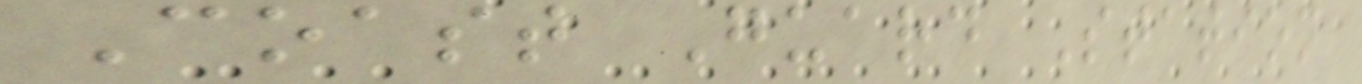Coast Guard Station
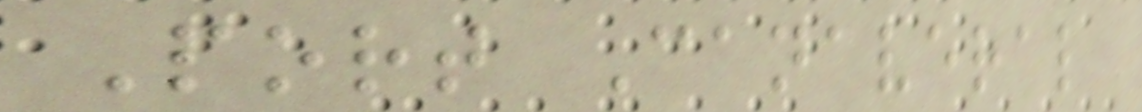Port Canaveral
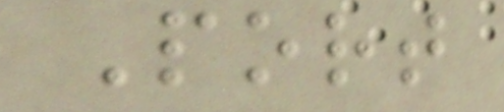Port
